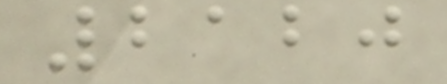2120
